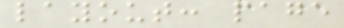layout: page
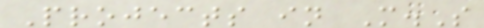Projects in M.S
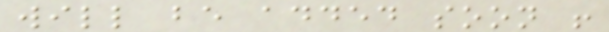will be added soon !
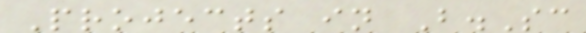Projects in B.Sc
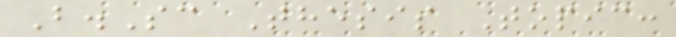B.Sc Thesis Topic:
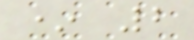* 2
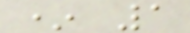* 1
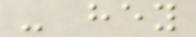- hey
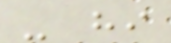- hi
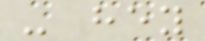- hey
